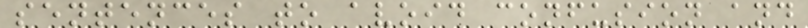sentences to avoid confusion and
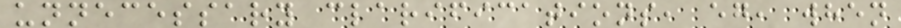unnecessary clarifications, eg, when
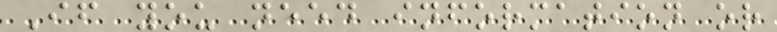If you need information or
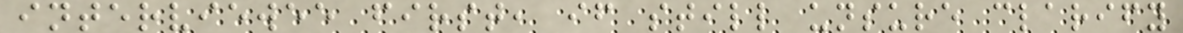interviewee first, if still unsure clarify
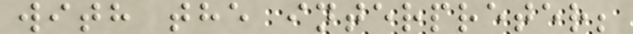with the interpreter;
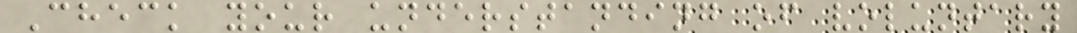Check your understanding of voluntary
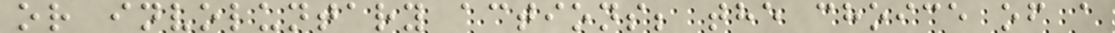or involuntary actions; the choice of a
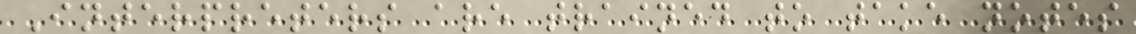Interpreters are trained to take notes
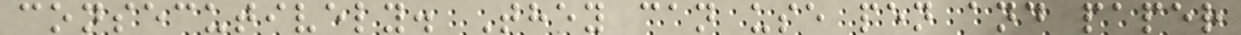consecutively. They can use pen and paper
